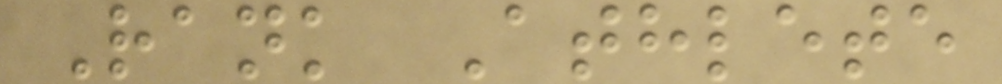Rank Athlete
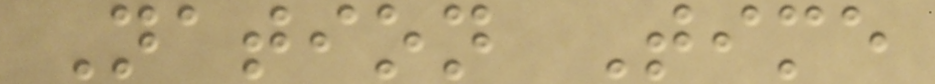Nation Time
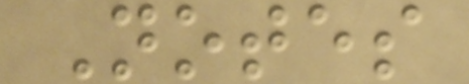Notes
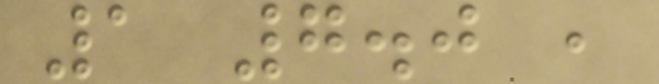1 7.0 ,
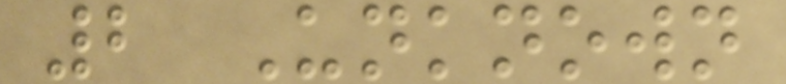2 Unknown
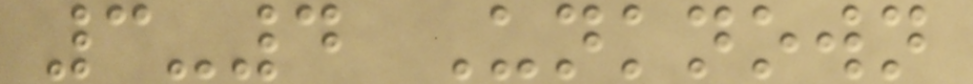3-4 Unknown
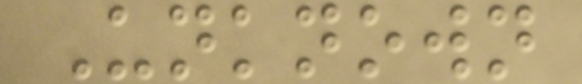Unknown
